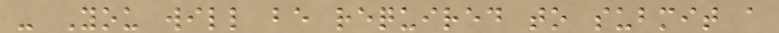- You will be required to submit a
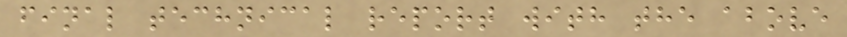final technical report with the above
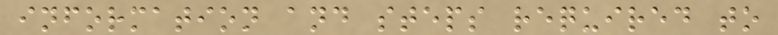information and steps required to
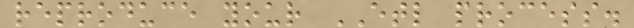reproduce your ETL process.
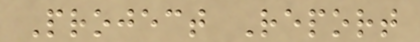Project Report
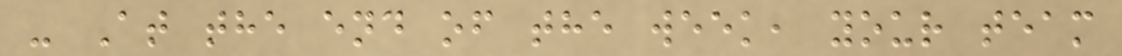- At the end of the week, your team
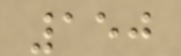150
